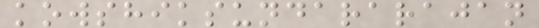kowshiksundararajan
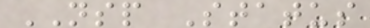NSP Status
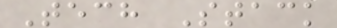Tech Stack
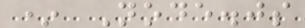* Node.js
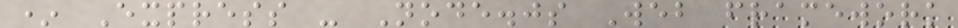* Express - Node.js Web framework
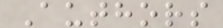Authors
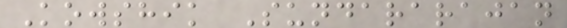Kowshik Sundararajan
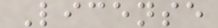License
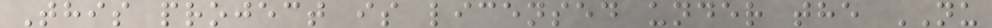This project is licensed under the NU
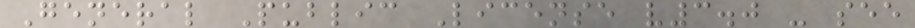General Public License v3.0 - see
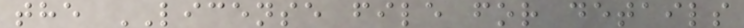the LICENSE file for details
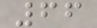66
